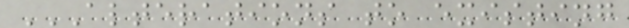ALTERATIONS TO EXISTING
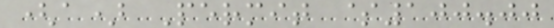(a) Permit $100.00
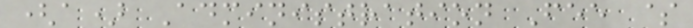(a) Administration Fee $
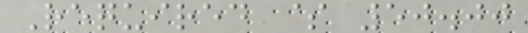Required $ 50.00
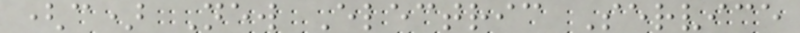(c) New Electric Service
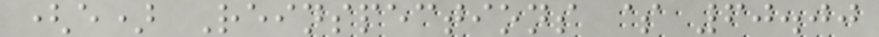(e) Reinspections $ 60.00
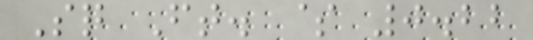Sq Ft. $ 0.22
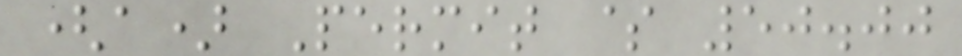(a) Permit $ 50.00
